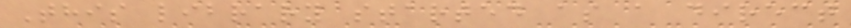This library started as a direct
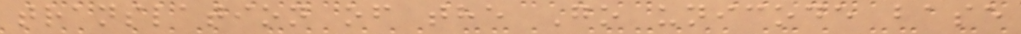translation of the Go unicode base
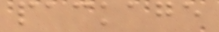package
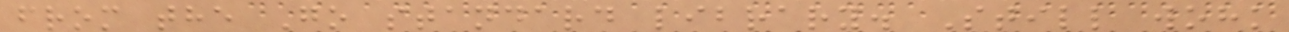from the Go standard library. Still wohk
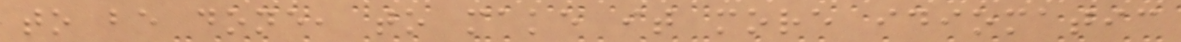to be done, to make it more idiomatic
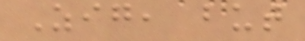Zig, but
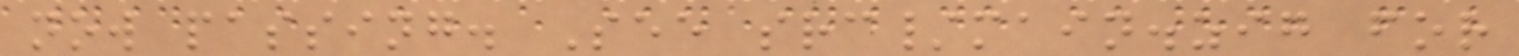now passing. See src/main.zig for
